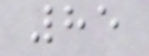85
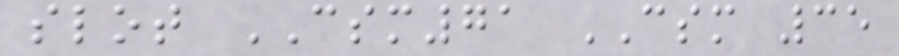slot CSM71 CSM 35
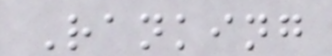Ranking
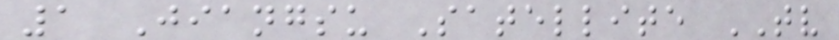1 Jiangsu Satellite TV
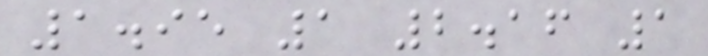1.95 1 2.16 1
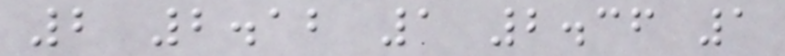2 2.12 1 2.36 1
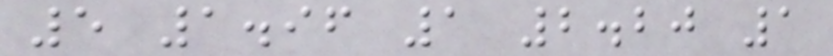5 1.96 1 2.20 1
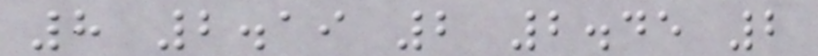8 2.19 2 2.45 2
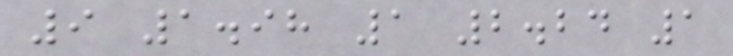9 1.98 1 2.24 1
